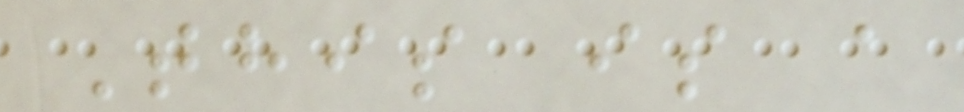This is a
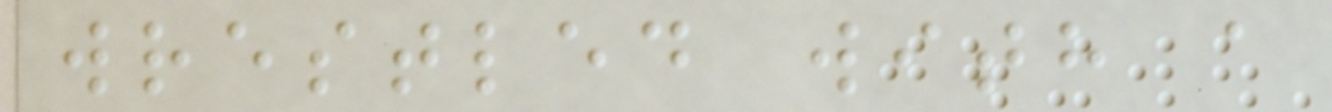wrestled with a
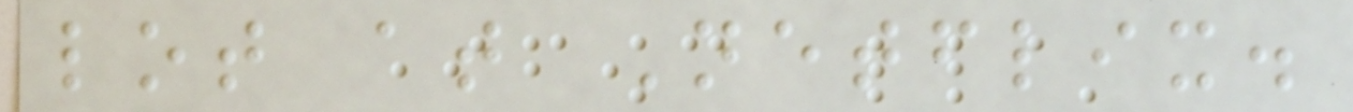lot at Netflix.
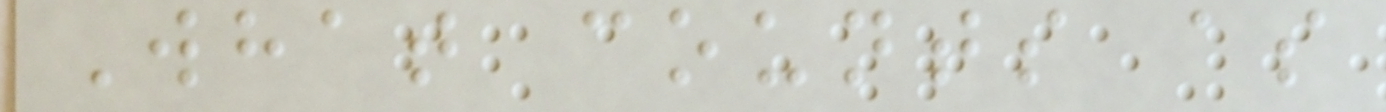What counts as
